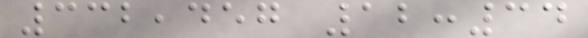332,457 12:34
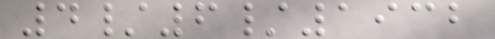4/6/1932
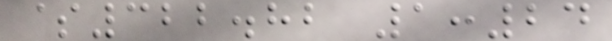$322.82 1:24
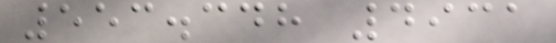553.348 4931
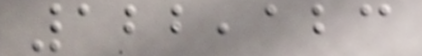122,123
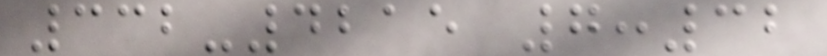332-4215 7:32
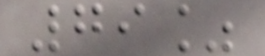79%
